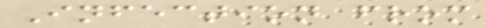Infection from
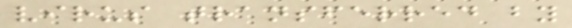virus transferred by
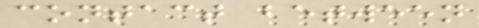contact between
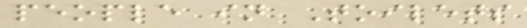people in Toilets
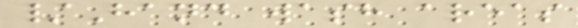/Hand wash areas
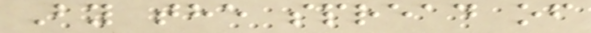By the spread of
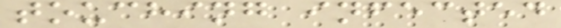touching infected
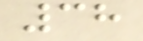38
